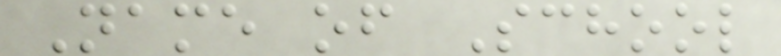Name of School
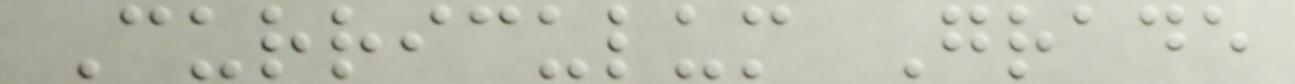Curriculum Grade
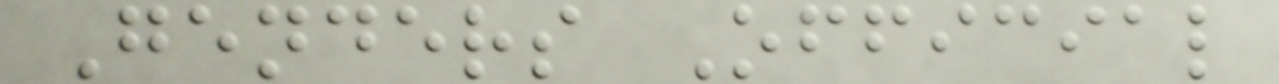Genders Official
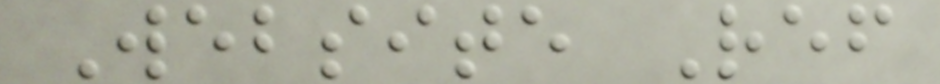Website Ref
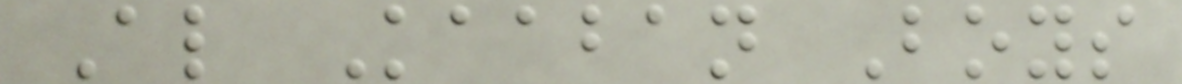Al Kaaban Boys
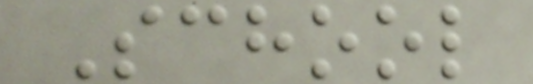School
